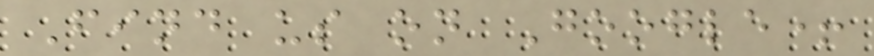Find us on Google+
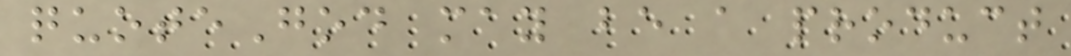quoteGod may be a product
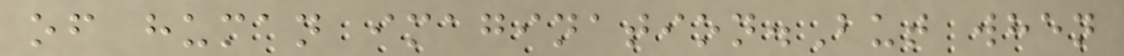of human imagination.But when
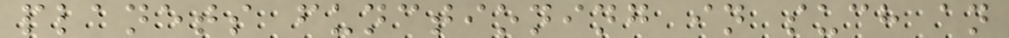planets functioning in such an
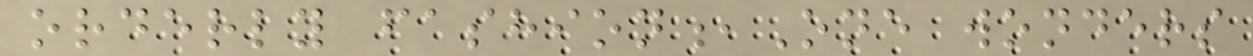orderly fashion,One wonders
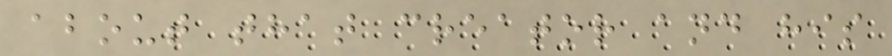about that creator and his
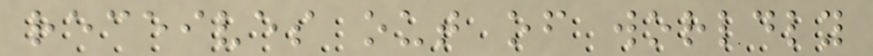receives out of worldly
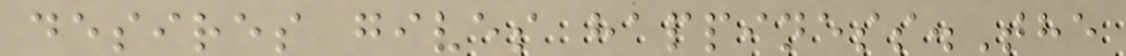desires gives happiness.The
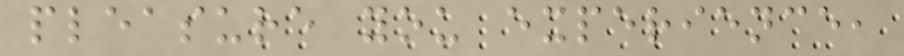pleasure you experience,
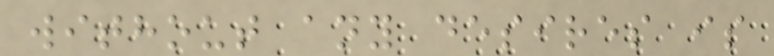without any desires is
